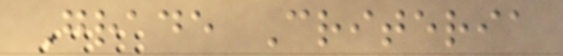Grade Criteria
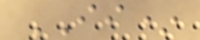II*
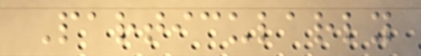Particularly
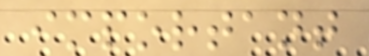important
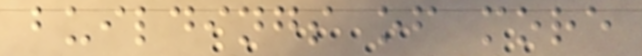buildings of more
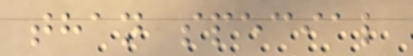than special
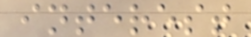interest
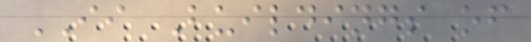II Buildings of
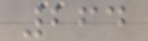264
